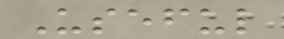Useful
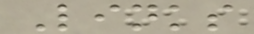Links
